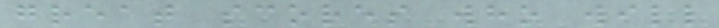great scores who will
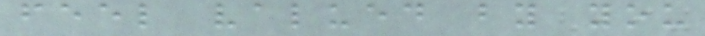feel valued by you
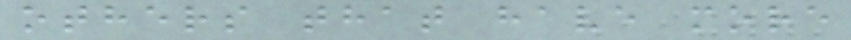others that have more
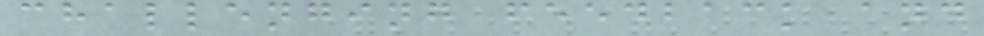challenging feedback and
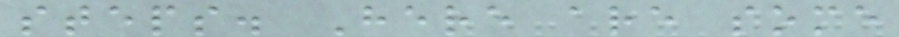steps. Here are some
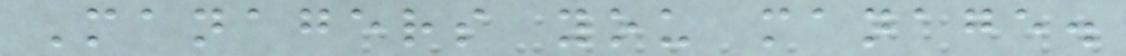Managers you manage.
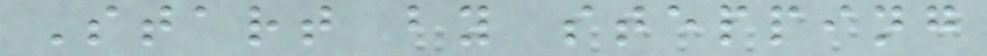Start by stepping
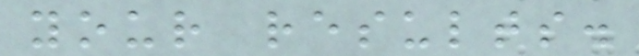your results.
